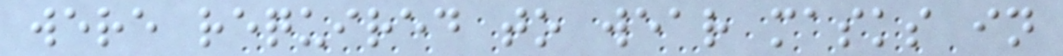were required to wear masks in
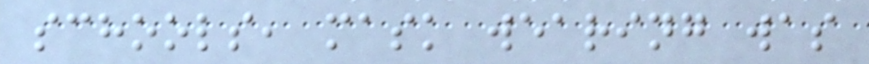schools, mask wearing was
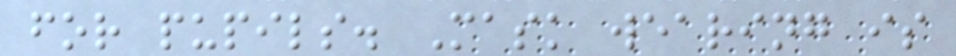for pupils. Mask wearing is
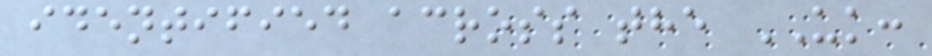identified across the UK:
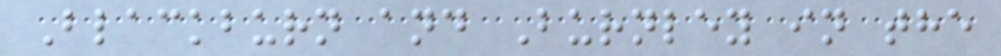Blackburn and Burnley in the
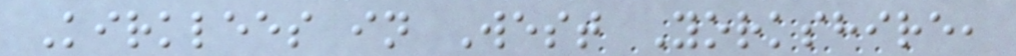Kirklees in West Yorkshire,
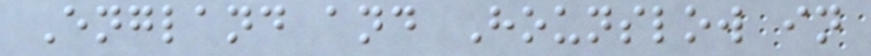England and Hounslow in
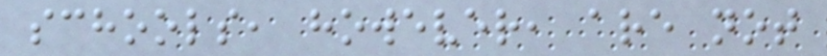schools, however, are not
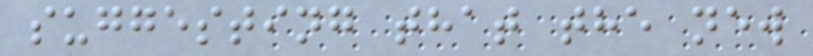suggesting that the new
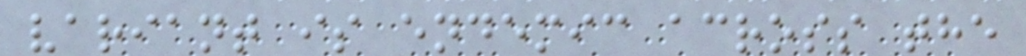variant is endemic across the
